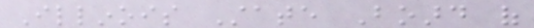Illinois State Board of
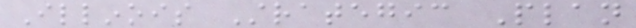Illinois Strategic Plan
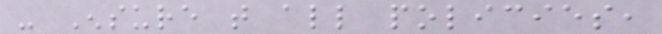- Ensure that all policies,
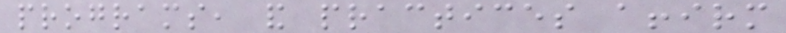programs, and practices affirm
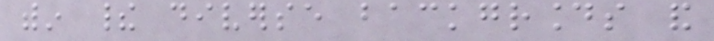within their diverse backgrounds and
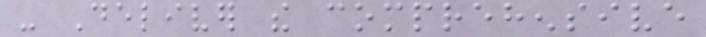- Deliver the comprehensive
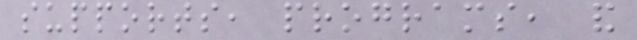supports, programs, and
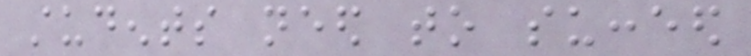students need to succeed
